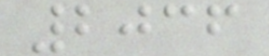2036
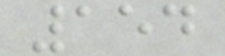154
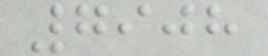7908
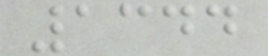1344
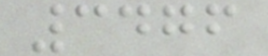3476
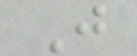J
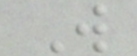W
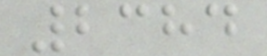2384
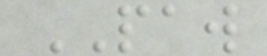PAW
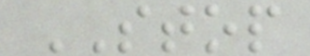STOP
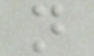n
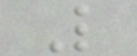L
